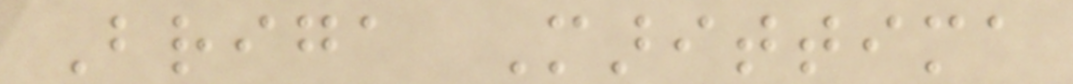Briga Marittima
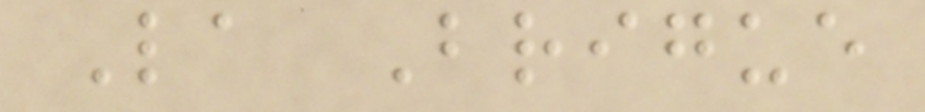La Brigue
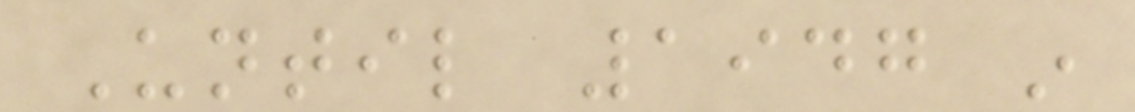Until 1947 in
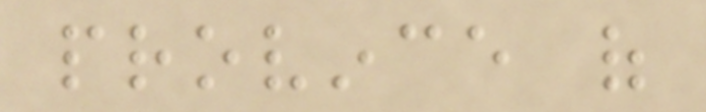province of
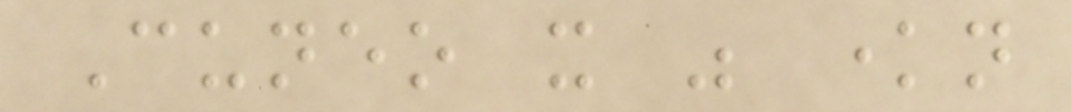Cuneo it was known
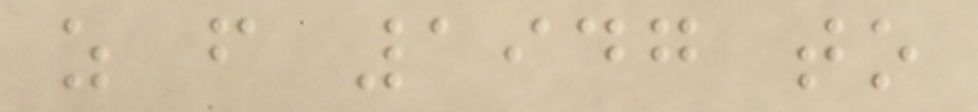as from 1947 to
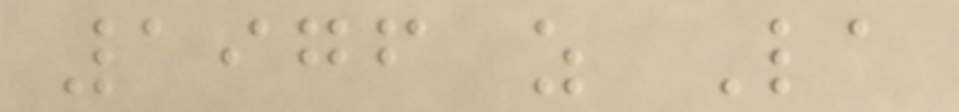1976 as La
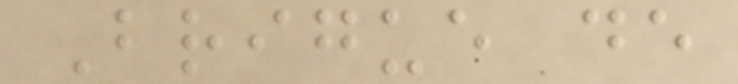Brigue de
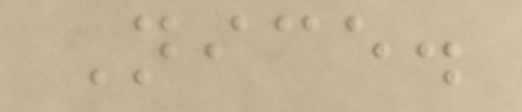Nice.
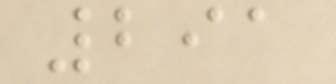291
